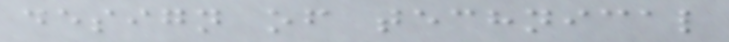design of technical
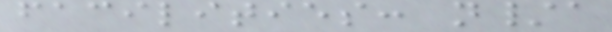facilities: n/a
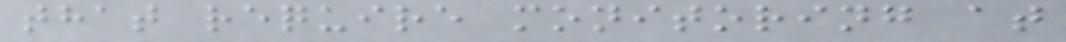that require monitoring at
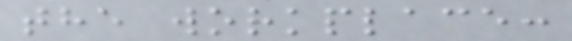the workplace:
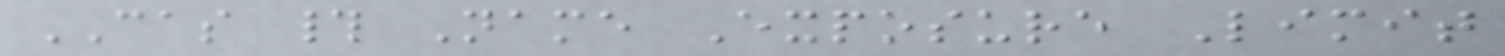CAS # Name Exposure Limit
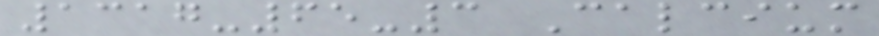1317-65-3 Calcium
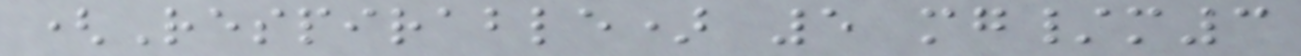(Respirable) 5 mg/m3
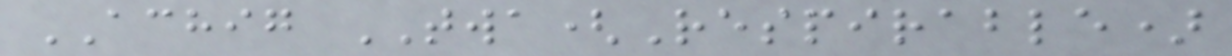ACHIG TWA(Respirable)
